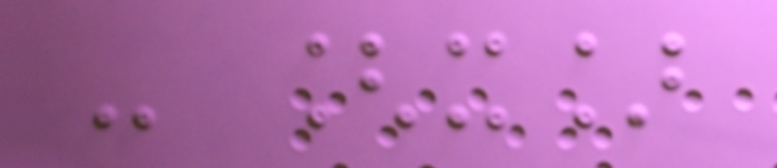- [x]
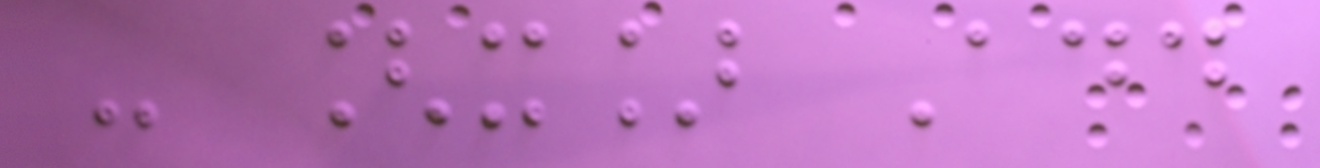- [x] Add
